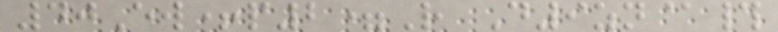40Ew+p2=R D9zn@#
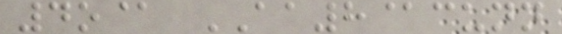4o@ AA8@cunn
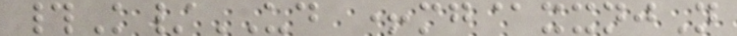#K/UD +mg@xxnjN
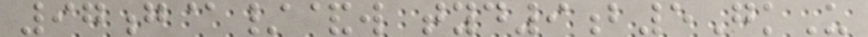97g@/&w tyd9b5GkU
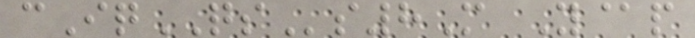cIqQSs8M Y@p
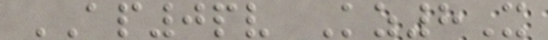AP0pv Kz8X
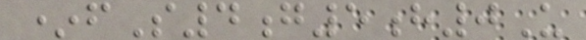*fS4g5h0U
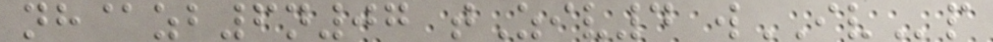nh@zb6n07 tZiv4 wIVp
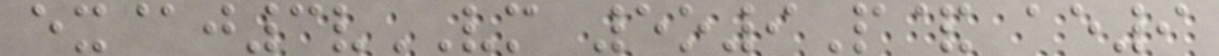ex@j3vVM 5o9P& ae9
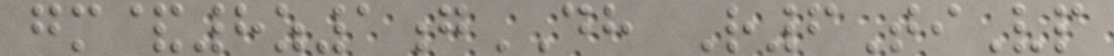gm&8z1gDH R6TiVp
